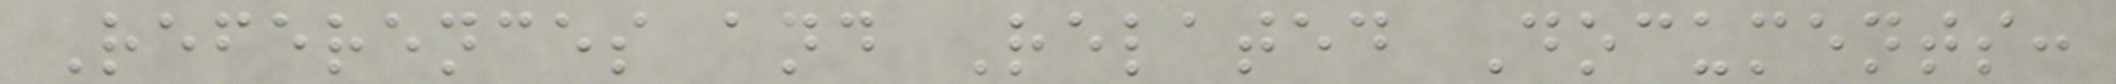References and Related Documents:
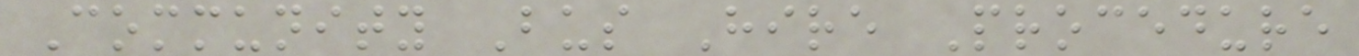Community Bus Hire Procedure
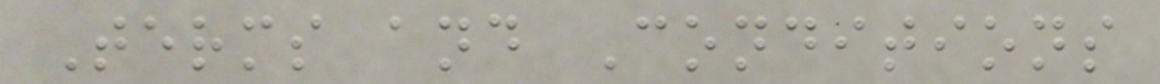Terms and Conditions
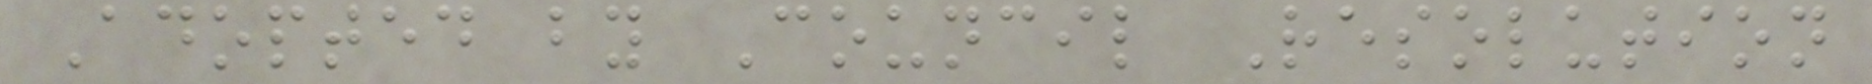Adopted by Council Resolution
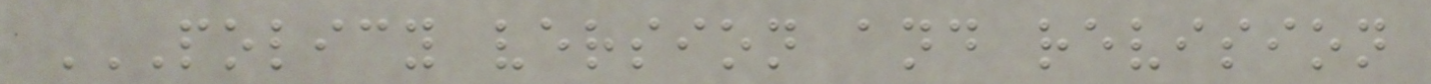POLICY VERSION AND REVISION
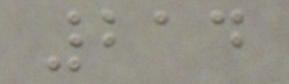214
